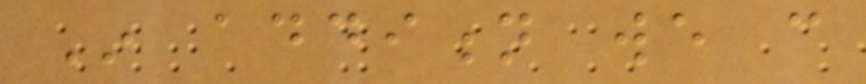In addition we can
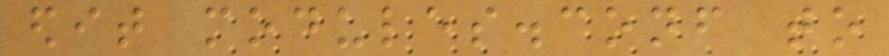edit modules.conf to
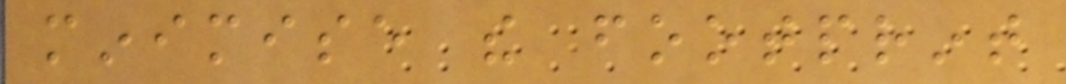minimise the footprint
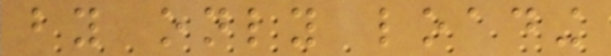by only loading
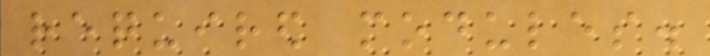required modules.
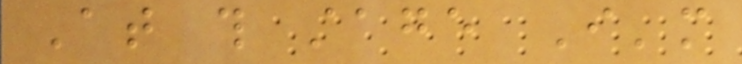At this stage I'm
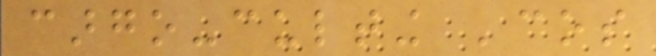cargo-culting 'cos
